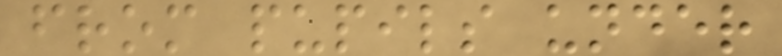from pupils under
